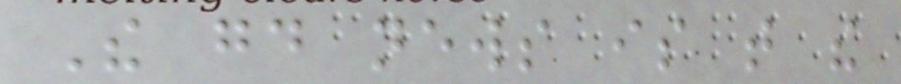The good news is that the
